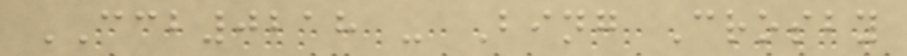CCB0218 - Bing Crosby
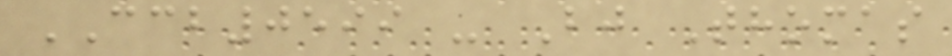CCB0599 - Bj Thomas
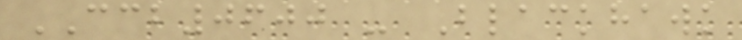CCB0600 - Blackhawk
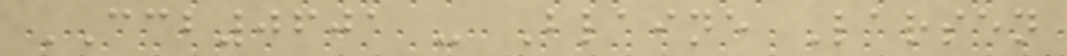CCB0601 - Blaine Larsen
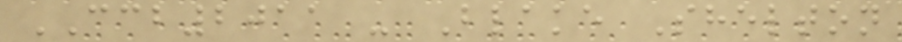CCB2011 - Blake Shelton
